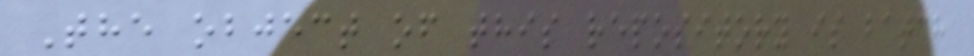The object of this repository is batch
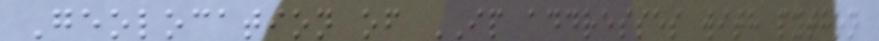Geolocation of IP addresses with python
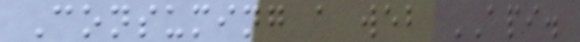Consuming a web API.
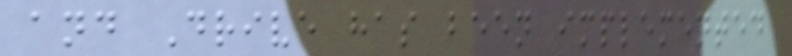and Drive has been implemented
